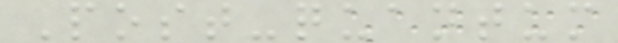Post-quantum
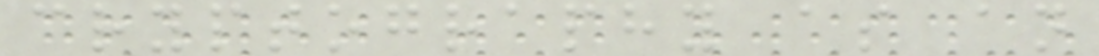cryptography as an
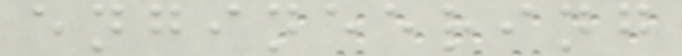engineering
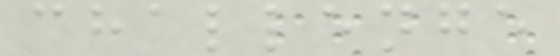challenge
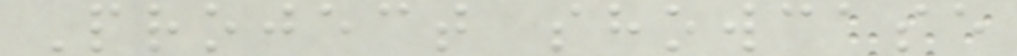Project showcase
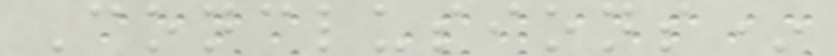Conclusions*
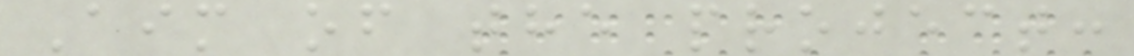Aim of the project:
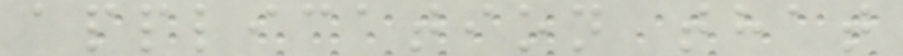application that
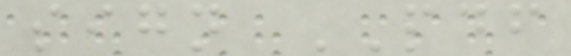sign PDF
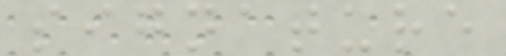signature
